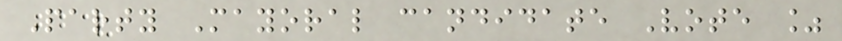Party Mayoral candidate Vote %
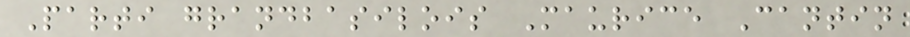Parti grandbasilois Maurice Cantin
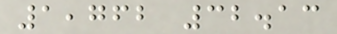1,762 32.13
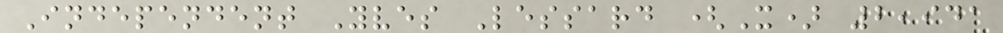Independent Yves Lessard (X) 2,941
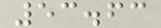53.63
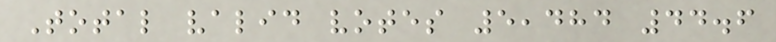Total valid votes 5,484 44.6
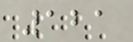121
